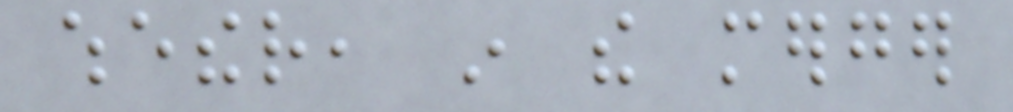whether, in the merger
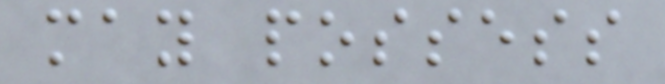may possess
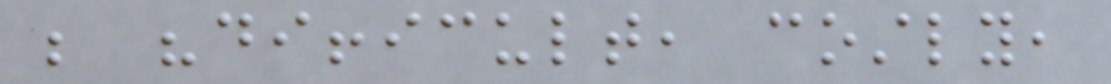be "difficult, costly,
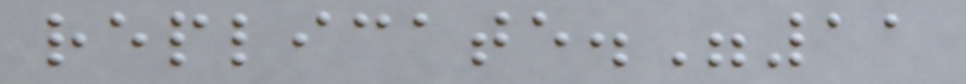replicate."11
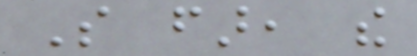So far, the
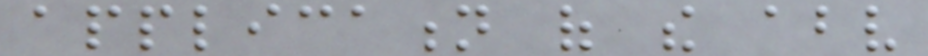application of the above
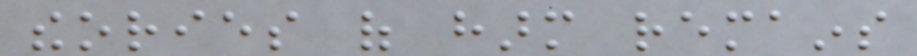theories of harm remains
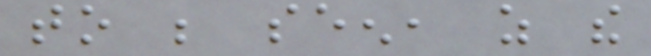to be seen, as the
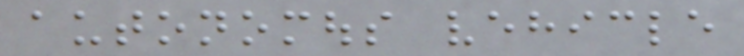autonomous vehicle
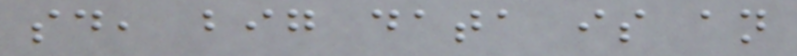said, big data is an
